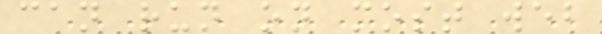can run on most web
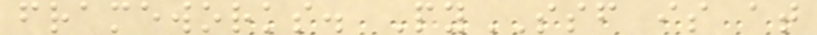frameworks. PySSF is at
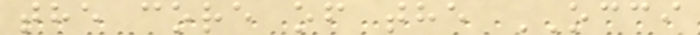the core of the OCCI
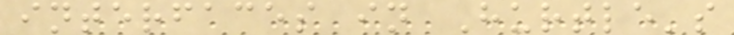interfaces in Hurtle's
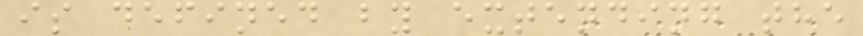is defined by extending the
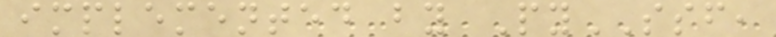implemented by PySSF,
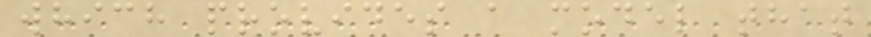which provides a model that
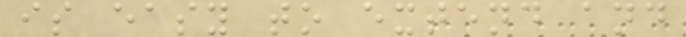is easy to extend and
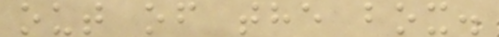out of the box.
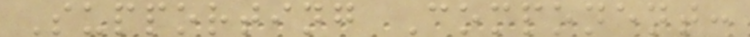Supporting Component:
